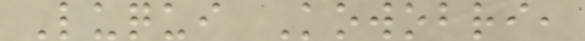Luqui Kowobri,
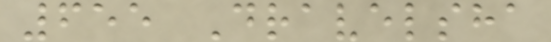655 Dravelsha
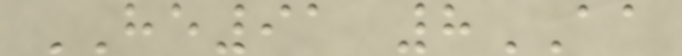HE91 8AA
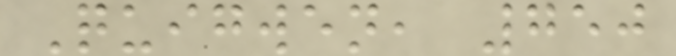Quigwen, 750
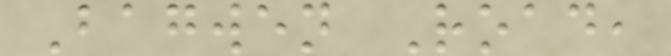Bagwen Road,
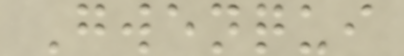Gwenqui
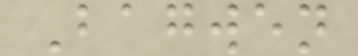Bagwen
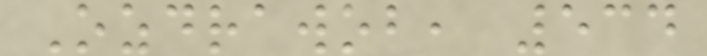Ozdrawob, 534
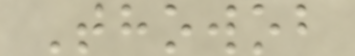Thowob
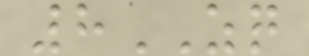8ZQ
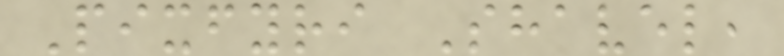Pixfyri Shavel,
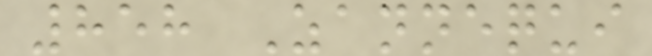858 Zannequi
